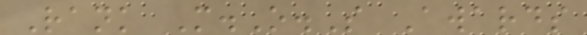Rank M.O.S Awards
